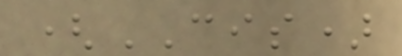(CIS)
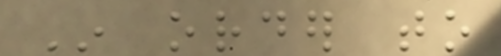In order to
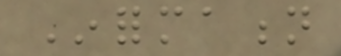Information
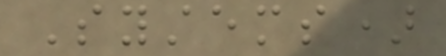Systems)
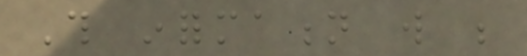This information will be
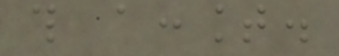this account.
